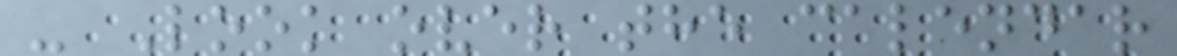- Look over the calendar
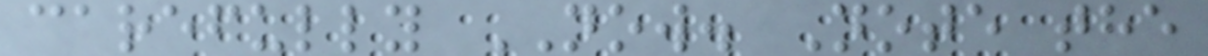carefully NOW. Note the
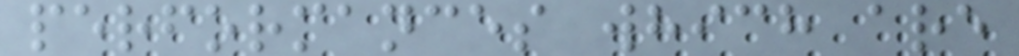performances which are
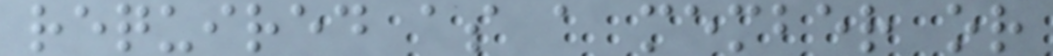required as a member or
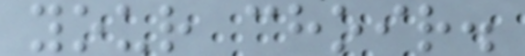your choir.
